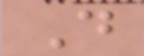Do
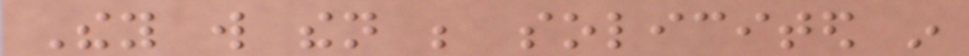They will then be solicited in
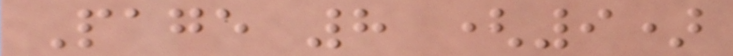Page 8 (9)
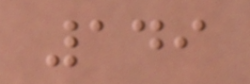149
